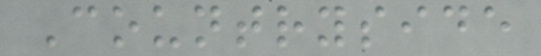Countryside
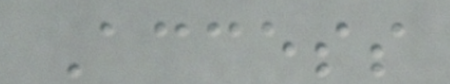Access
